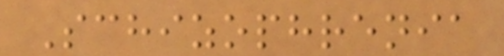Schizophrenia
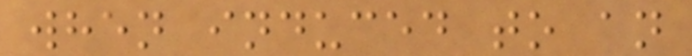when induced to an
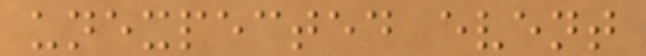unexpected event
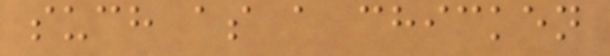such as a chicken
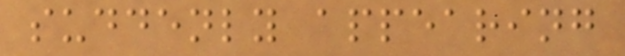suddenly appearing
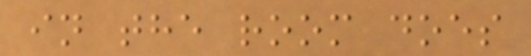in the room does
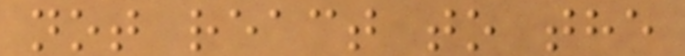not react to the
